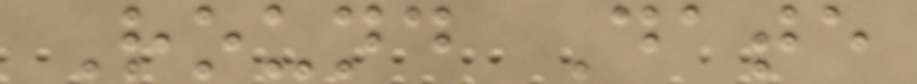Round Date
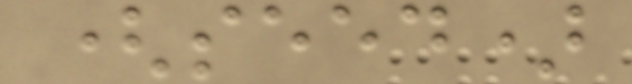(seed)
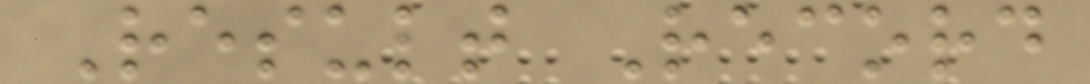Result Record
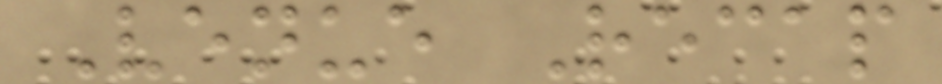Venue Recap
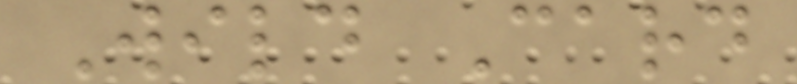Wild Card
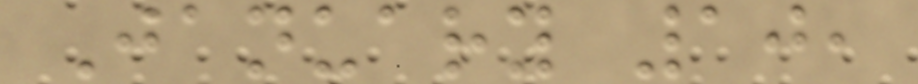January 10,
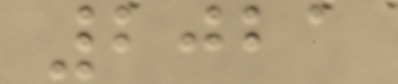2021
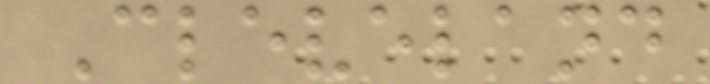Cleveland
